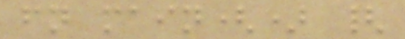fn main() {
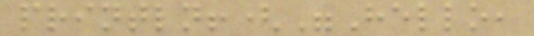println!("Hello,
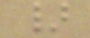}
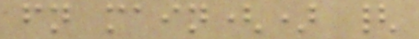fn main() {
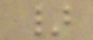}
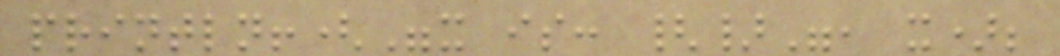println!("x is: {}", x);
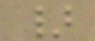}
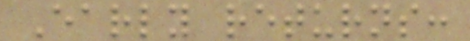Early returns:
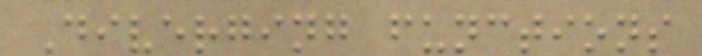Diverging functions
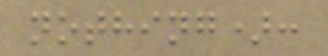nothing):
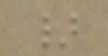}
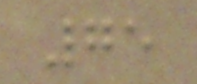75
